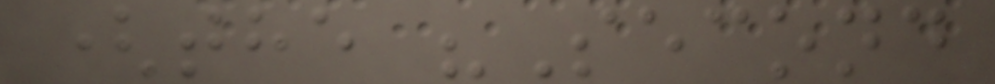(the "Second
